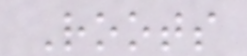Roots
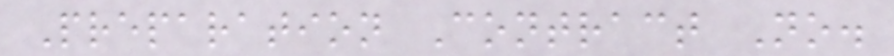Preparation Contract No.
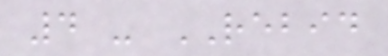4 - REBID
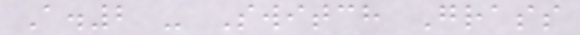A.2 - Switch Grass
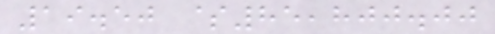19.50 $85,800.00
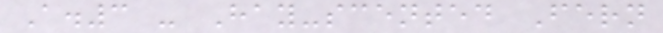A.3 - Hay-scented Fern
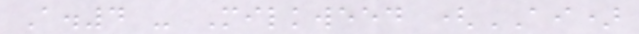A.4 - Milkweed (AI)
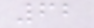62
